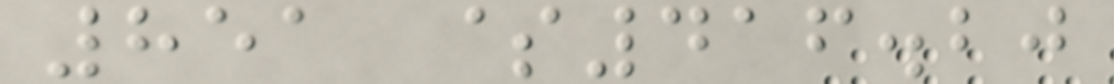851 $416.20
